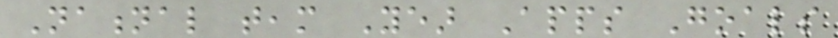National team Year Apps Goals
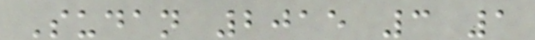Sudan 2015 3 1
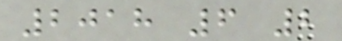2018 6 2
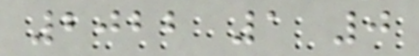2022 1 0
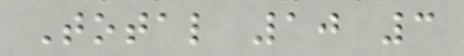Total 10 3
